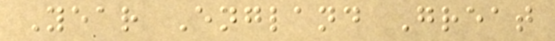Year England Great
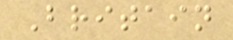Britain
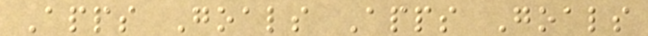Apps Goals Apps Goals
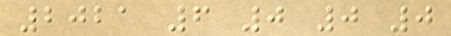2021 6 0 0 0
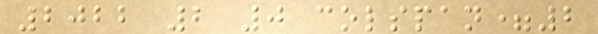2022 2 0 colspan=2
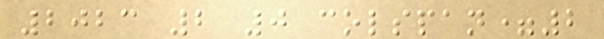2023 2 0 colspan=2
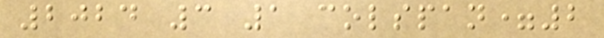2024 3 1 colspan=2
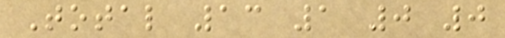Total 13 1 0 0
